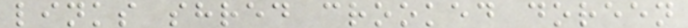links shred crooked doreen
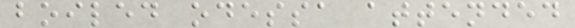boiled odessa attended
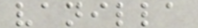vanilla
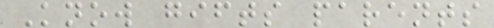Know gifts parents
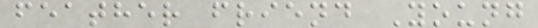feather friend Young
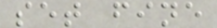set fine
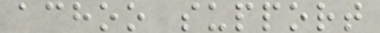achoo support
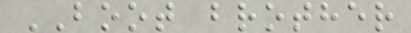BOOT brother
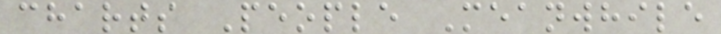charts People Meanwhile
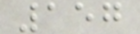157
